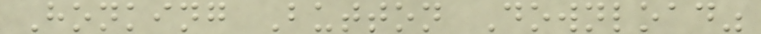Honking Button Download"
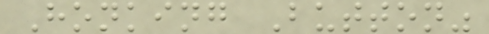Honking Button"
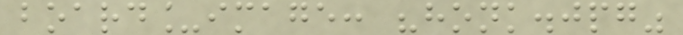board_image: "honk.jpg"
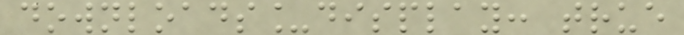downloads_display: true
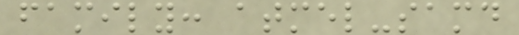family: atmel-samd
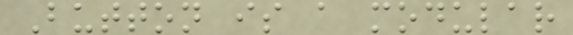Button is a modular
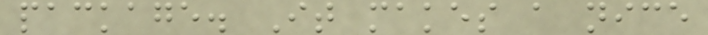package. It makes a nice
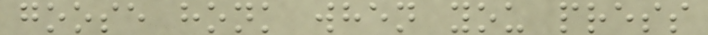goose honk when you press
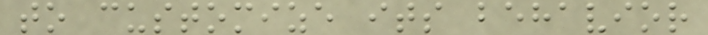to customize its behavior
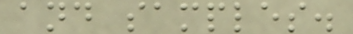and samples.
